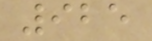925
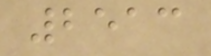2513
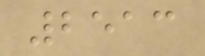2513
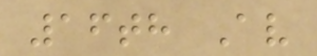16th Av
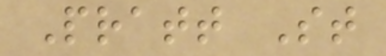Pratt St
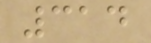314
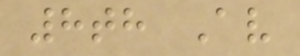8th Av
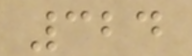324
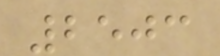2503
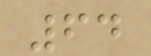64
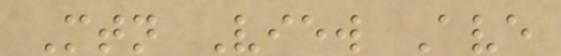Mtn View Ave
